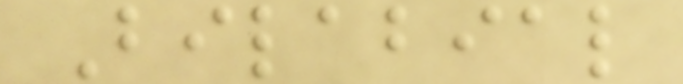Bilabial
